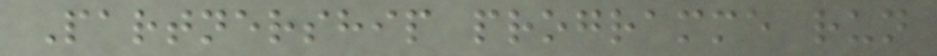Partnership programme run
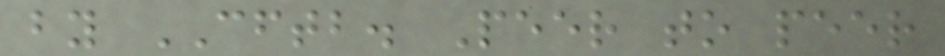by CFTB. Peer to peer
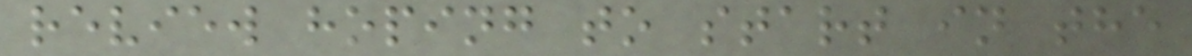review hoping to start in the
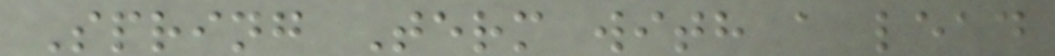Spring Term with a lead
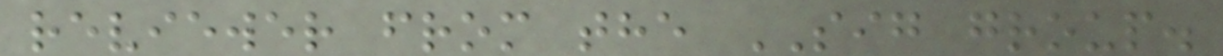reviewer from the SIG group.
